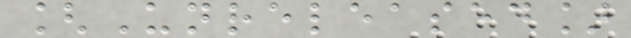[Unreleased]
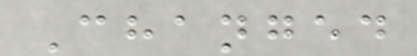Changed
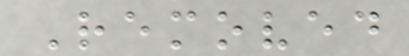Removed
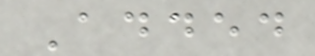Added
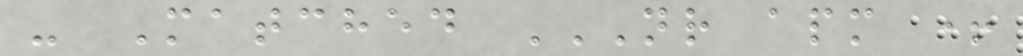- Matched NR APM +
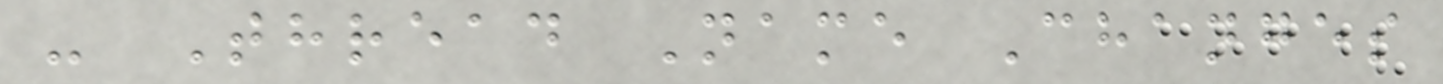- Thread Name Changes
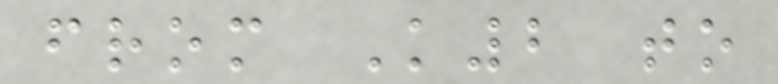from K2 to
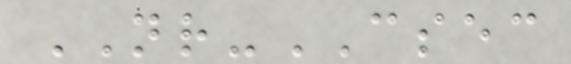NR-CSEC
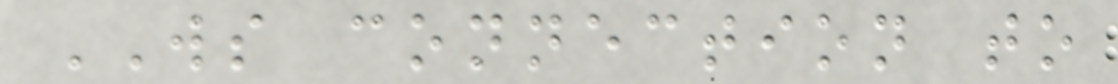WS connection to
